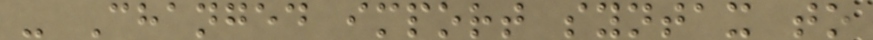- Changed import syntax to
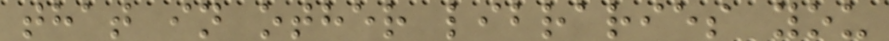that in other libraries you
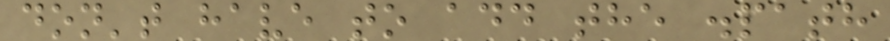don't have to add the .path
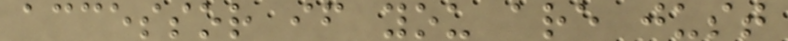accessor if you are just
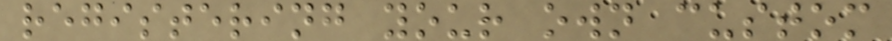registering your own custom
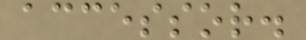accessor.
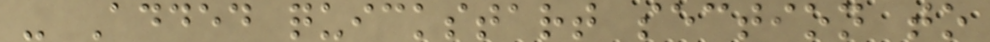- Added quickstart section to
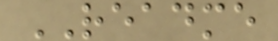README
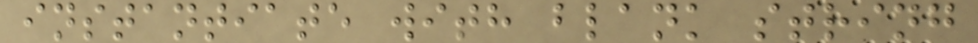instantiate with blank string
